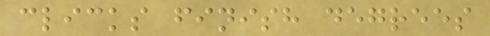clicks finish degrees
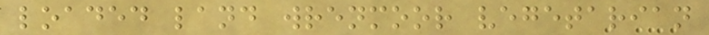loaded land wrenmoor vegetarian
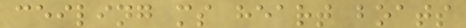ceiling ms heart boats
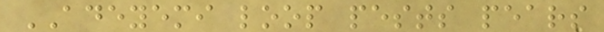ADEYEMI loop pests pears
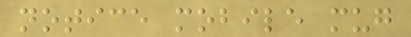notice mobile mug
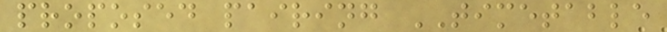proposed pairing TIMETABLE
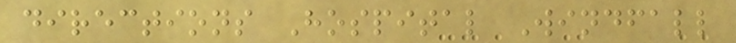directions Hospital Windfall
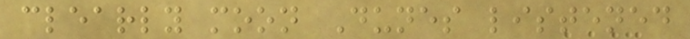clearly moon Dunes listened
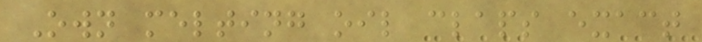Own melting oil claps exact
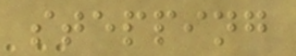stepping
